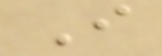I
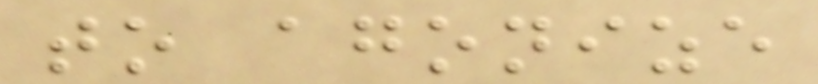to agonize
